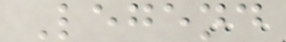Legend
